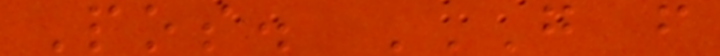Pos. G F
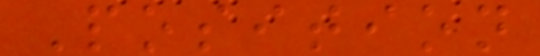Position
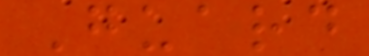Guard
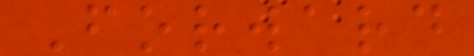Forward
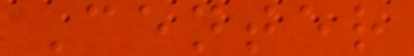Center
